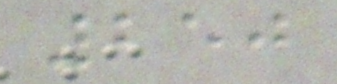250
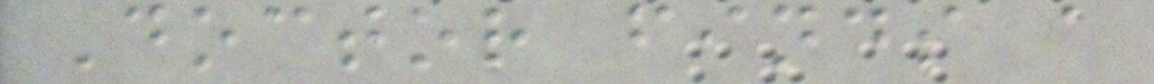Doctor finds a
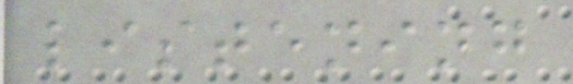listening
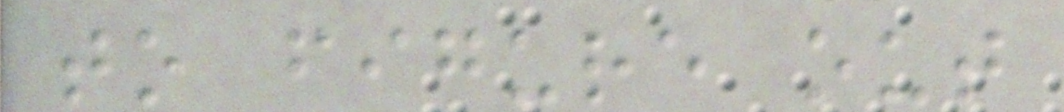to figure out
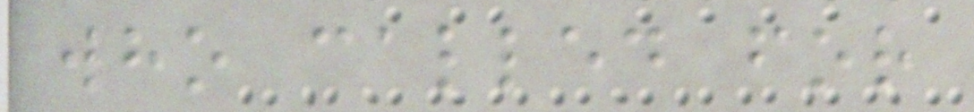who called for
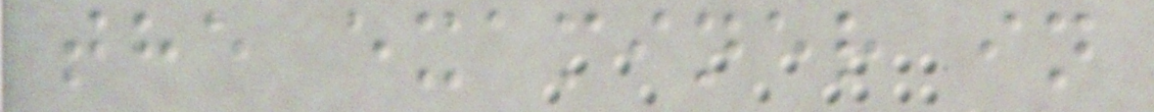the examiner in
